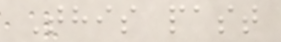This past
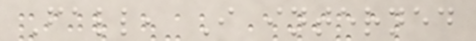Fall, I interned
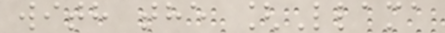with the [Llama
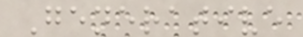Generative
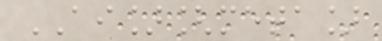AI][meta]
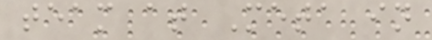team at Meta in
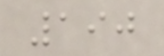190
